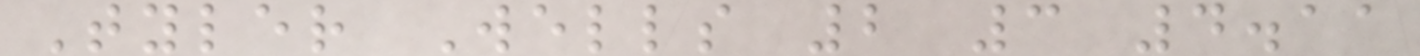Tyler Wells 2 3 4.11
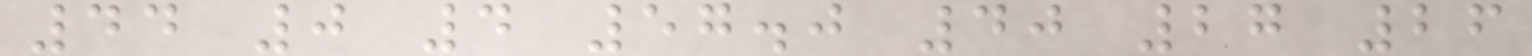44 0 4 57.0 40 27 26
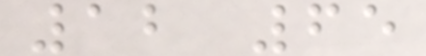12 65
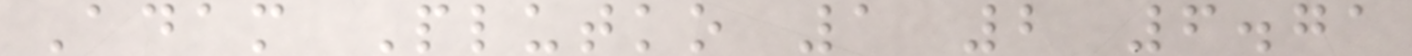Adam Plutko 1 2 6.71
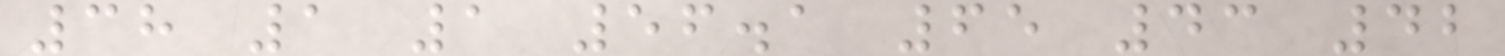38 1 1 56.1 65 43 42
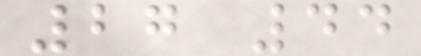27 44
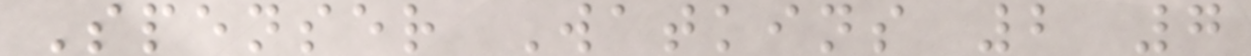Spenser Watkins 2 7
